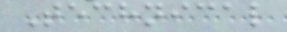Technical
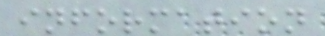information
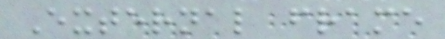External frame
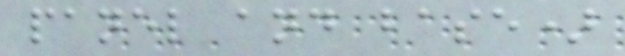panel and base)
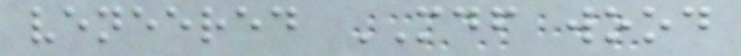veneered MDF wood
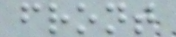front
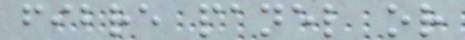fibre panel or
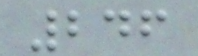246
